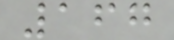167
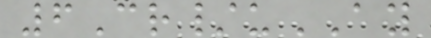6Cr/uAY
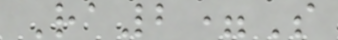Ra2=S
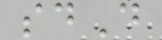sdD
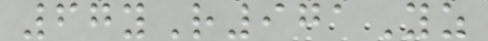67yR971Yz
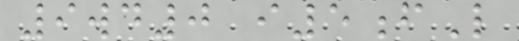9wd0 i5fL
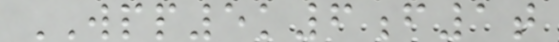WPP5k6f1t
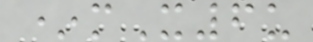*mX6u
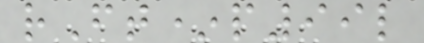rFt*p99l
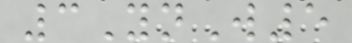3YnW5
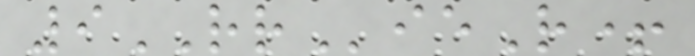9RRieR+
